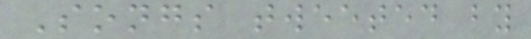Songs tweeted by
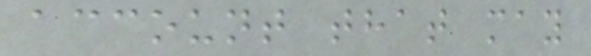account that may
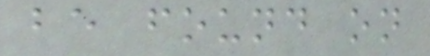be found on
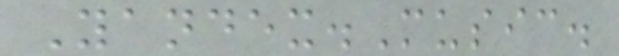Yandex.Music.
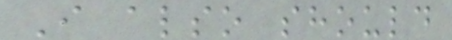I also should
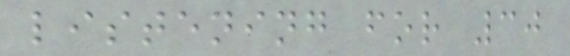listening for 30
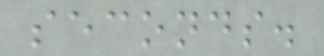seconds.
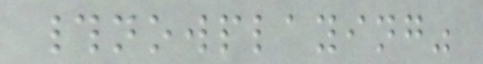#nowplaying"
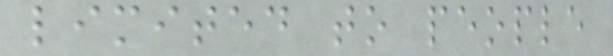limited to people
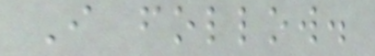I follow.
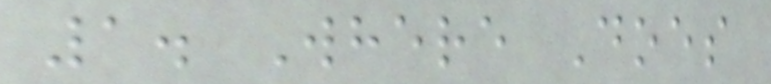1. Where Does
